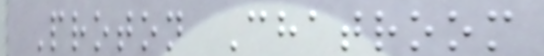Proton Chatroom
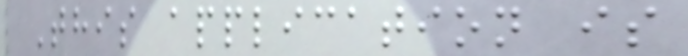This application is
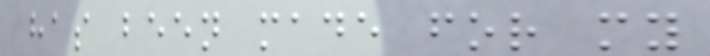has been made for my
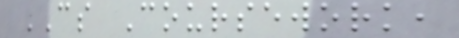CS Coursework,
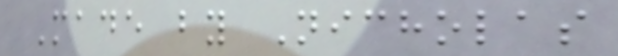Made by Nicholas
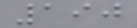190
